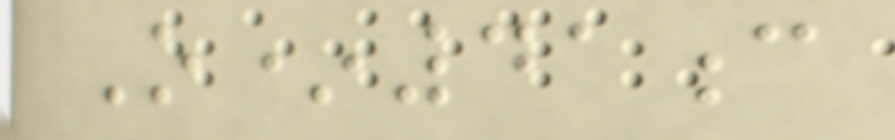O*41c
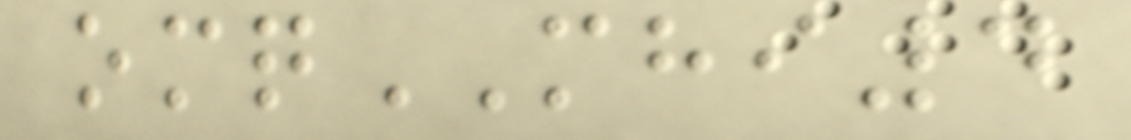omqMHI4
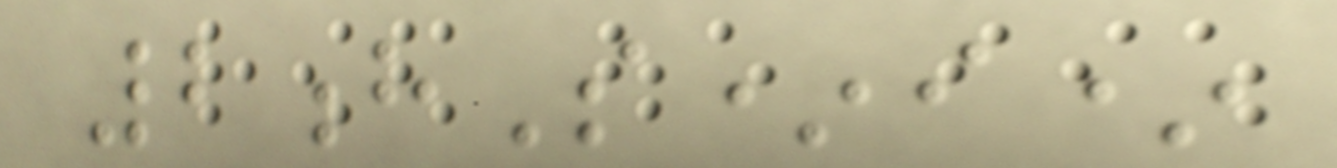2hS*i*
